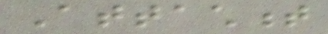Attachment
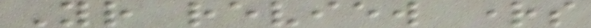Your review rights
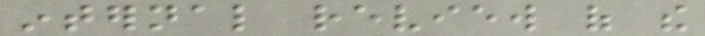internal review of the
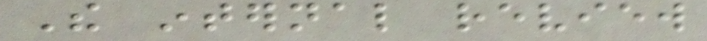The internal review
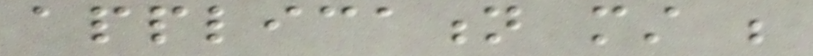application must be
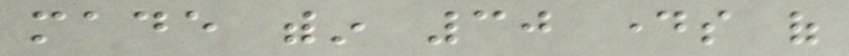made within 30 days of
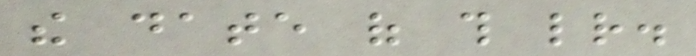the date of this letter.
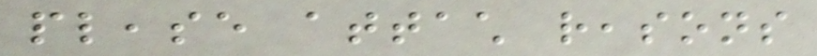please attach reasons
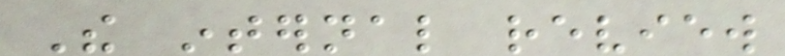The internal review
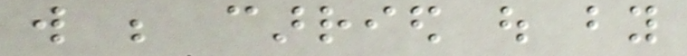will be carried out by
